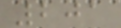201
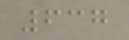637
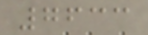7633
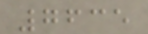7635
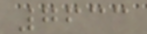7633
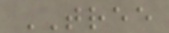TREE
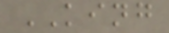KING
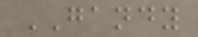GANDY
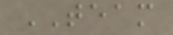TEAM
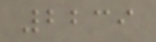2239
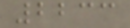2233
